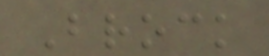Brock
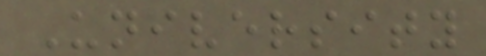University
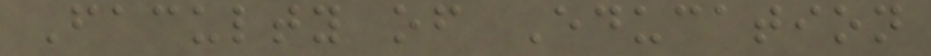Faculty of Education
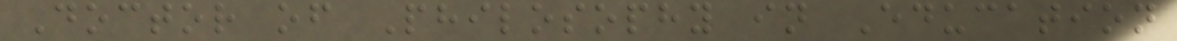Doctor of Philosophy in Education
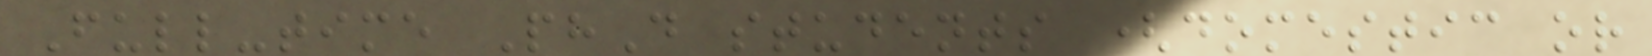Full-time PhD students (domestic or
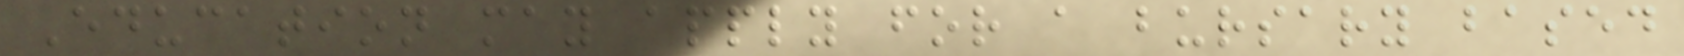Education may apply for a bursary based
